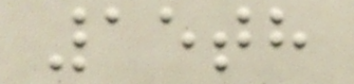15th
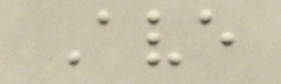Ave
